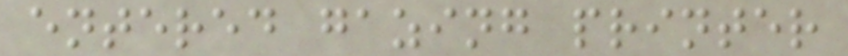entered gazing printer
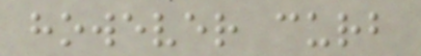however curb
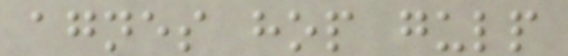agnes hop gulp
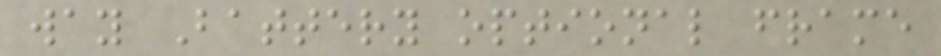way Battery optional frame
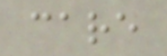care
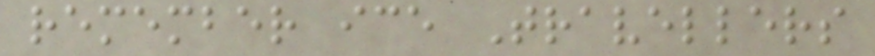remember ice Travellers
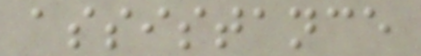assistance
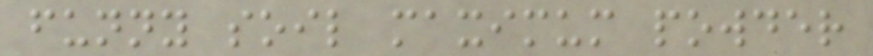funny soil maximum powder
